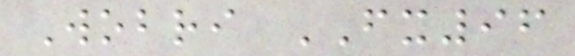Wobri FX96
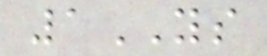1YS
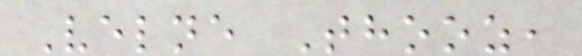Velne Thooz,
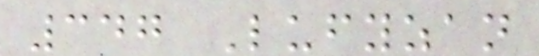347 Lufyzan
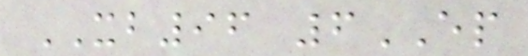XB96 6EP
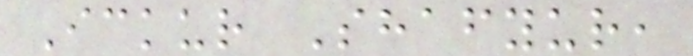Ickur Shafyur,
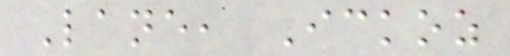Lane, Ickoz
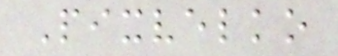Pixvelko
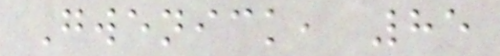Gwenick, 85
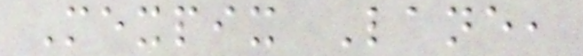Mexpix Lane,
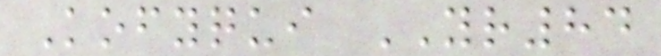Kofyqui YR84
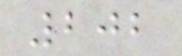202
